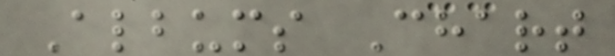Albums Chart
